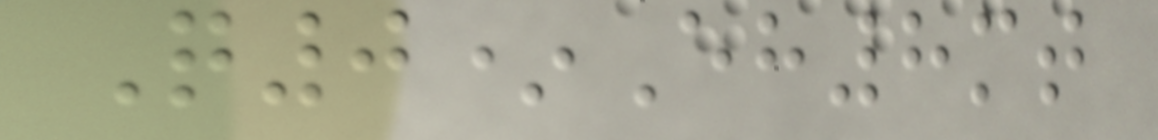Q0*Eh8mt
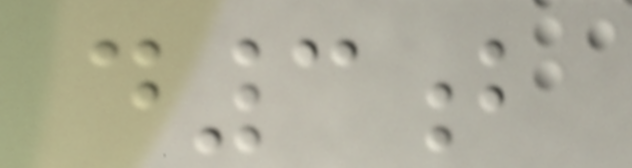d3b
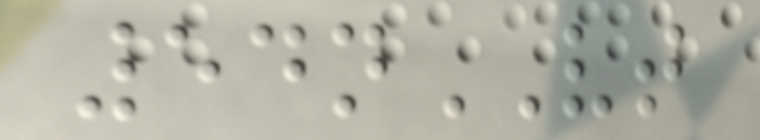54nVT
